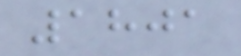1801
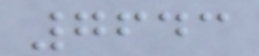7643
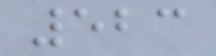523
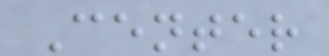Center
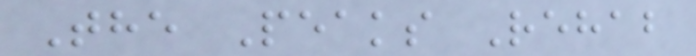The Peaks Rehab
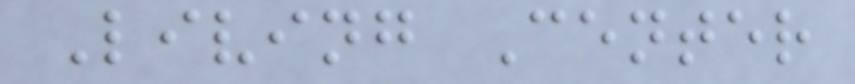Living Center
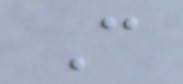C
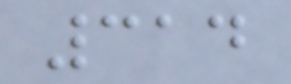314
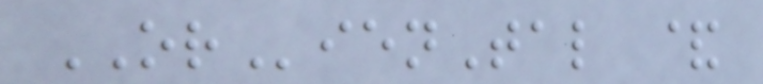ORienTal &
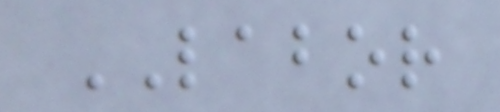LABOR
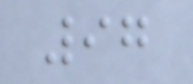97
